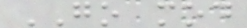GO mod
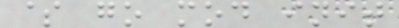$ go mod init
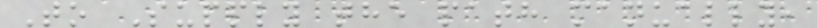To Supply the path manually,
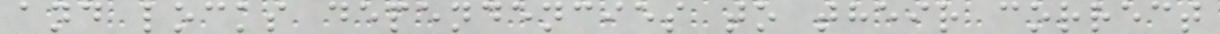and locks dependencies to their correct
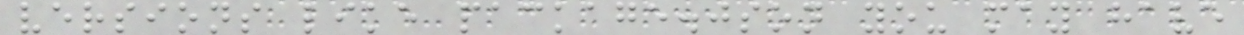versions like package.json you may have
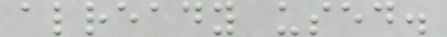already used.
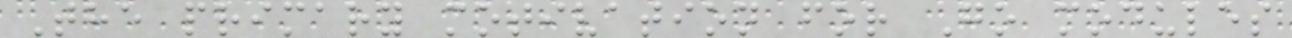The primary motivation for Go modules
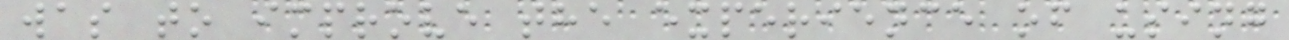was to improve the experience of using
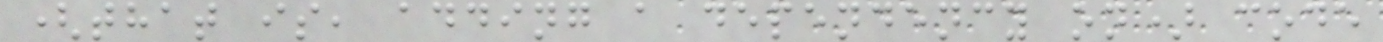(that is, adding a dependency on) code
